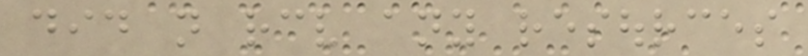did not receive any resources
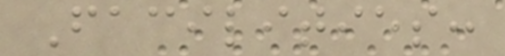Facilities:
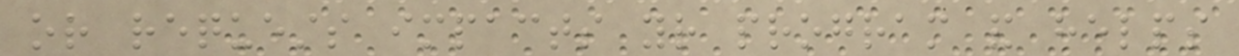or requests impacts your program and helps
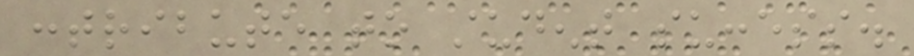contribute to student success.
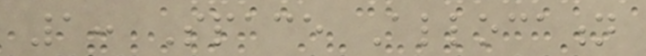1: Space Allocation
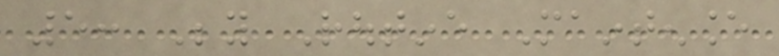5: Beyond Routine Maintenance
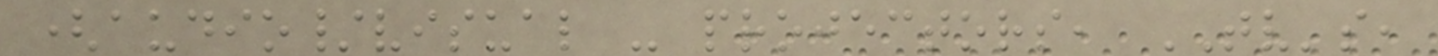(audio/visual - projectors, TV's,
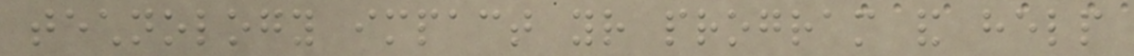technology impact your program and help
